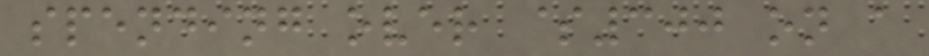spending over $300 on a
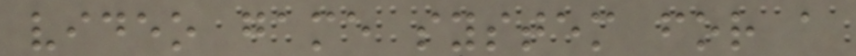video game system for a
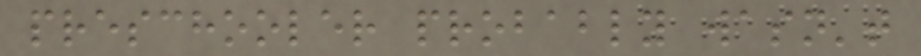preschooler probably wasn't
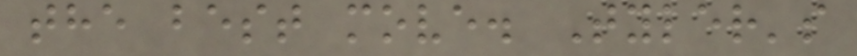the best move. Tyler's
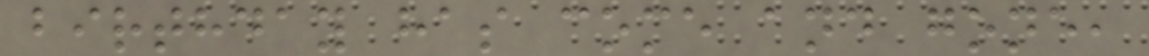birthday has come and gone,
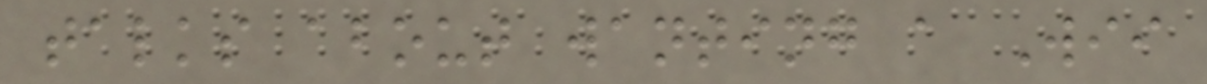talks about wanting a Wii
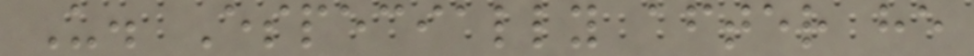U. Especially after he
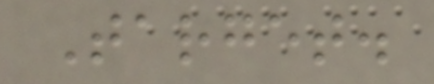Target.
